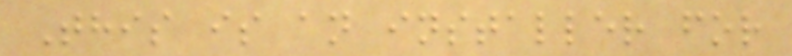This is an installer for
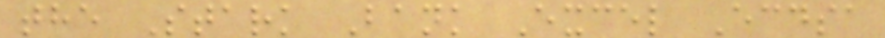the Stark Bank Excel Ecdsa
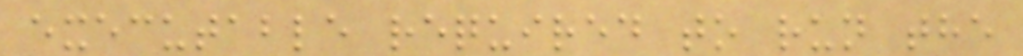executable required to run the
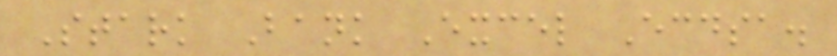Stark Bank Excel Ecdsa.
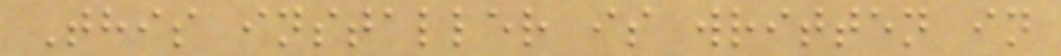This installer is written in
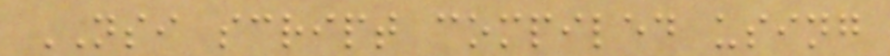NSI script compiled using
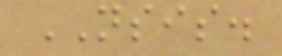NSIS.
